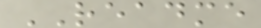README
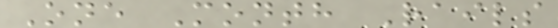One Month Rails
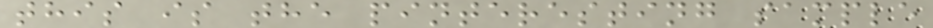this is the pinteresting sample
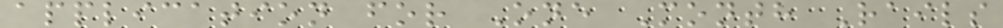application for One Month Rails
